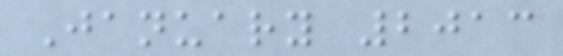January 2013
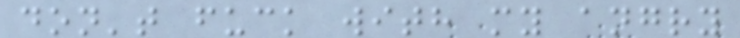don't fuck with my angry
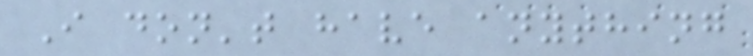I don't have anything
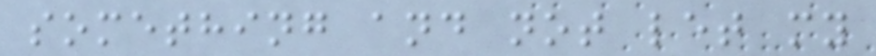something and not let my
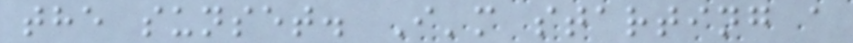the sunset. I'm starting a
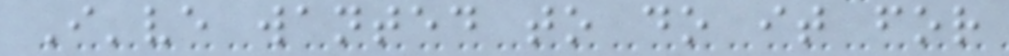I've wanted to do it for
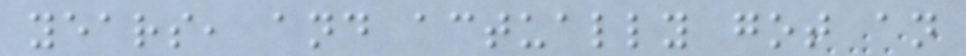years, and actually got an
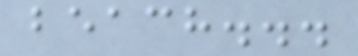beach...
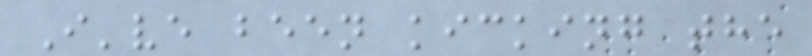I've been kicking the
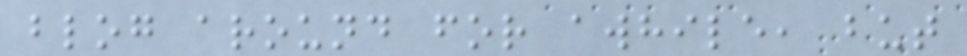blog around for awhile, but
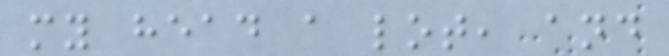my head a lot, and
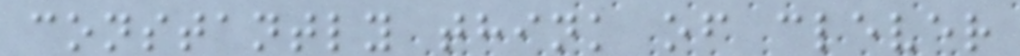constantly think of clever
